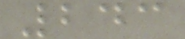243
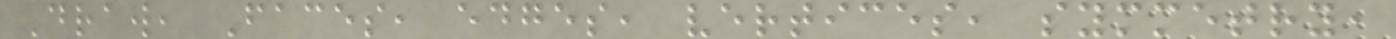Draw, Faces, edges, vertices, symmetry,
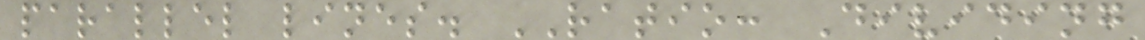parallel lines. RATIO: Dividing
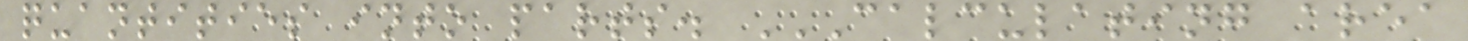quantities into parts. CALCULATING AREA
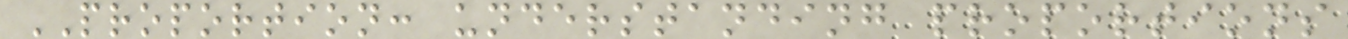PROPORTION: understanding proportions
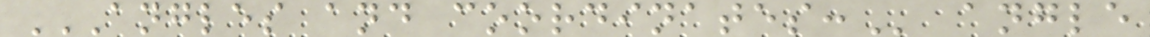ANGLES AND COORDINATES: angle
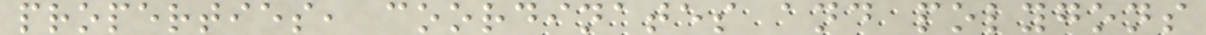properties, coordinates and polygons
